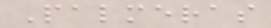Palmeras
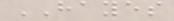HAYES
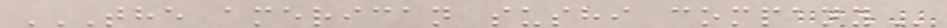THE AMERICAN SUSHI COMPANY
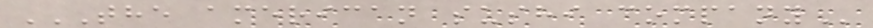THE AMERICAN SUSHI COMPANY
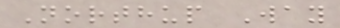Northup Way
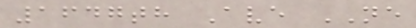1647th Ave NE
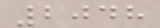2048
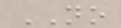NO
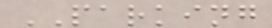PARKING
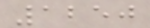1250
